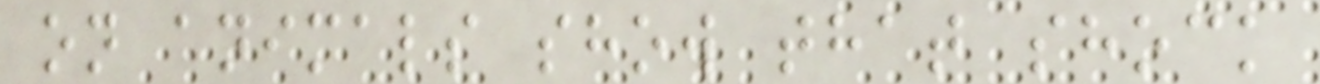on animals show that shock
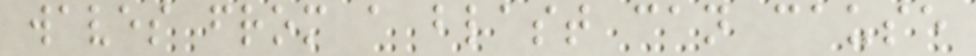waves from a blast can cause
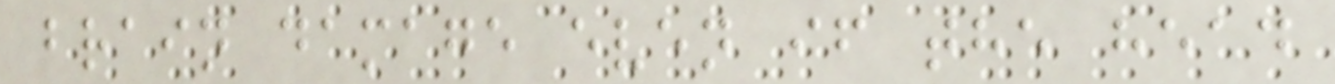brain damage even if the head
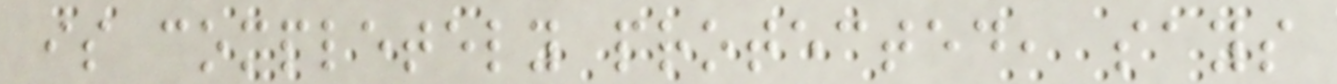is completely protected, says
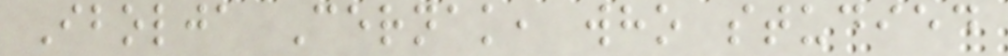Ibolja Cernak, who studied
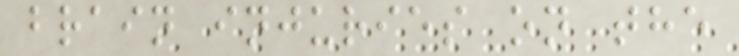brain injuries on the
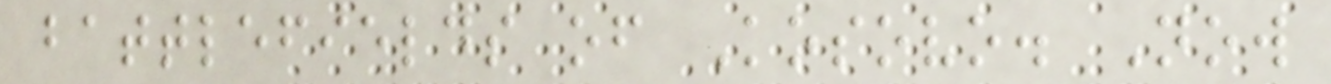battlefields of Kosovo. Now
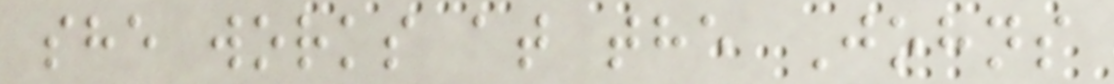she works at the Johns
